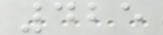425
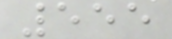555
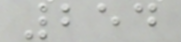254
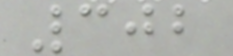302
